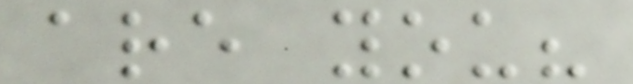are you?
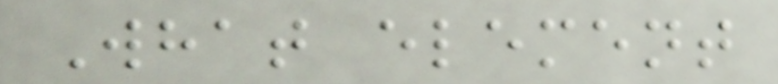What element
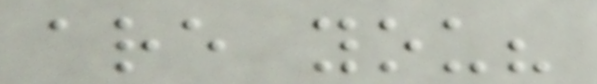are you?
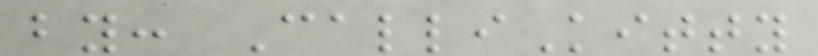by: CalliKitty
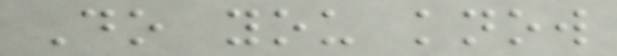Do you know
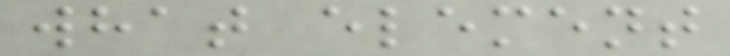what element
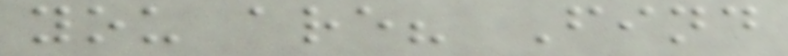you are? Find
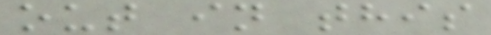out in this
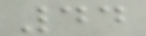44
